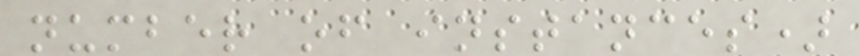number of instances)
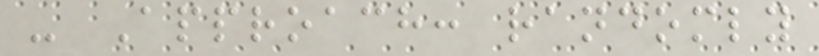- Approach: randomly
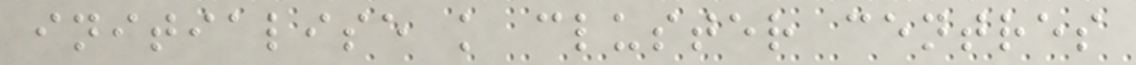initialise k cluster centres
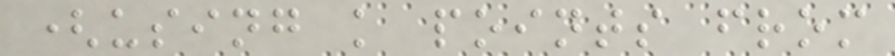(using k points from
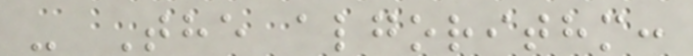- The algorithm:
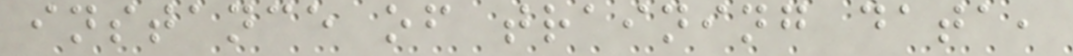instance of training data,
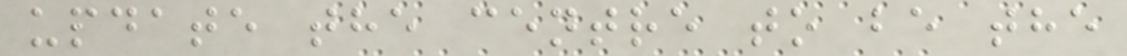update the centre to be the
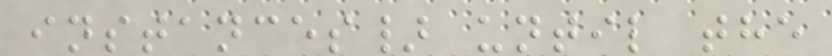instances} until the
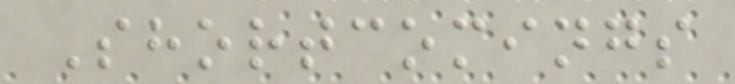Shortcomings
